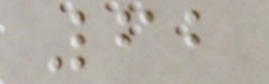62
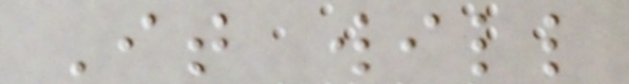It will
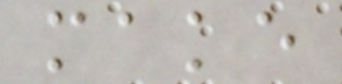make
